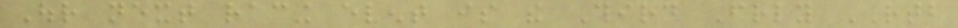Our next racing event is the Third Friendly RTB
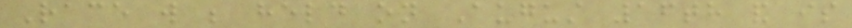Race will be held on August 16th and is
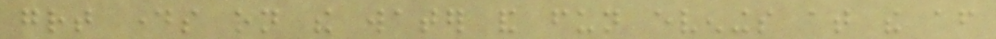great days on the water and fun evenings at the after
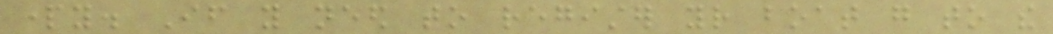party. If you need to register your boat go to the
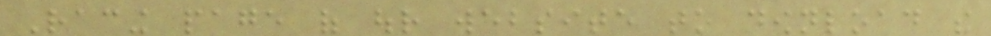Racing page of our website to download the
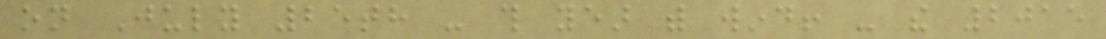on July 25th - this year with wind! - the 2015
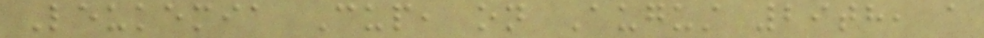Leukemia Cup, on August 29th, a
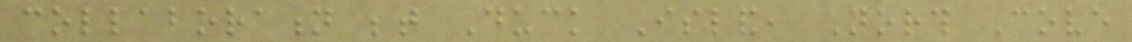collaboration between Duck Island, North Cove
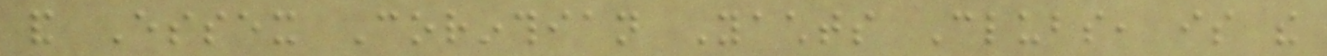and Essex Corinthian Yachts Clubs, is the
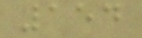154
